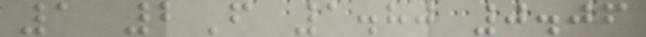1 2F 1.80 0.06
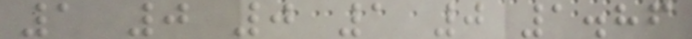1 0 0 1 0 1.86
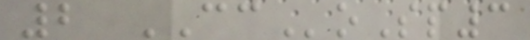2 CCoSp3
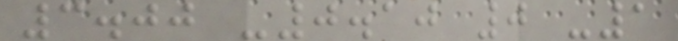3.00 -0.10 0 -1
